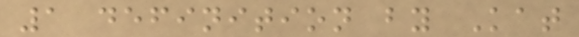1 definition by Kat
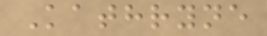Kathryne
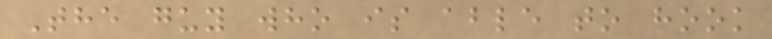The guy who is able to hook
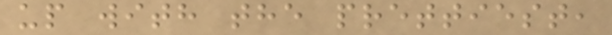up with the prettiest,
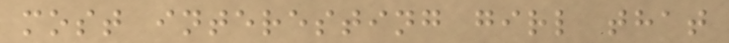most interesting girl that
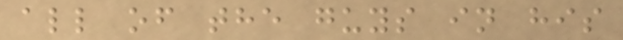all of the guys in his
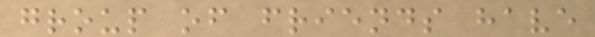group of friends have
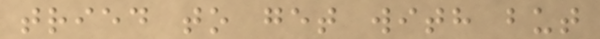tried to get with but
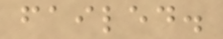failed.
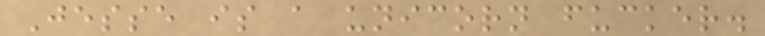Jesse is a unicorn fucker.
